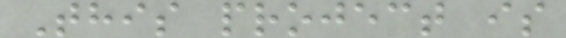This project is
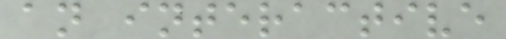an interactive
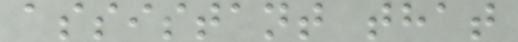assistant that
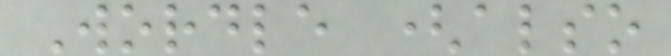Wordle (also
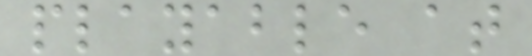playable at
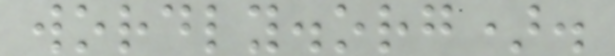wordly.org).
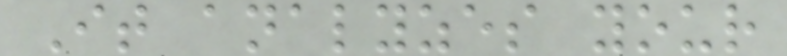It analyzes your
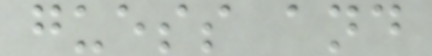guess and
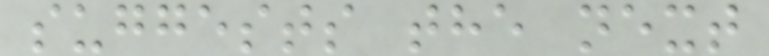suggests the next
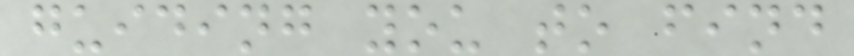guiding you to find
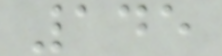145
